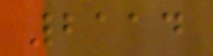2114
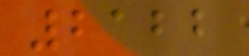2122
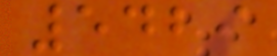5429
